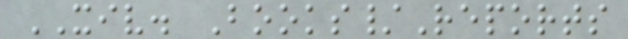XIV. Books/Reports
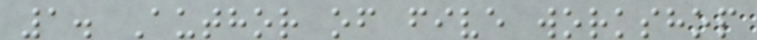1. Author of five workshop
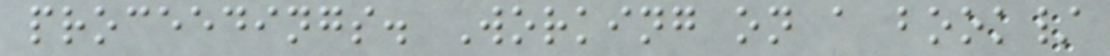proceedings. Working on a book/
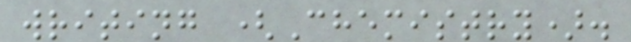writing (Chemistry).
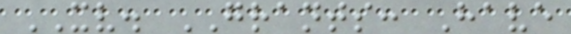XV. GRANTS: Have
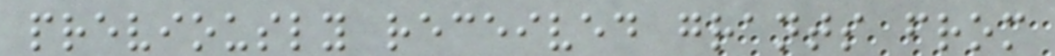previously received grants from
